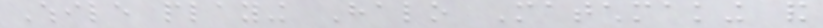While playing Halo Matchmaking and
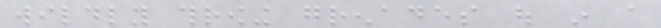wildly throwing grenades out in a
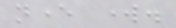never work.
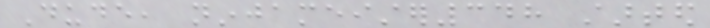Dude, ninjameister348 started
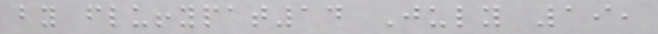by fluffypat14 July 19,
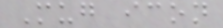Mug icon
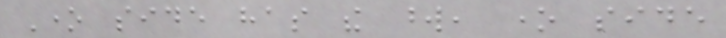One side has the word, one side
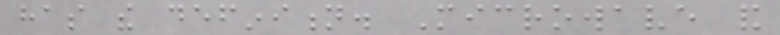has the definition. Microwave and
